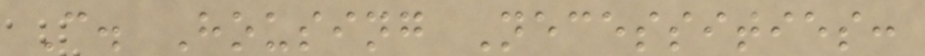C. Housing Necessities:
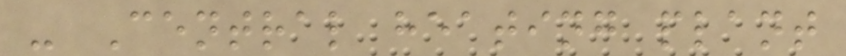- Central heating plant
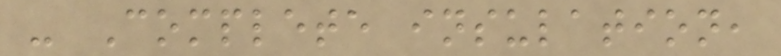- Complete insulation,
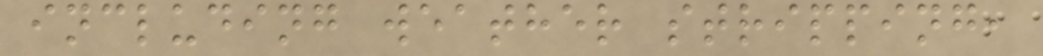including weather stripping,
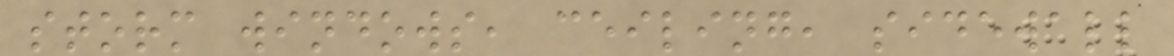storm windows, ceiling, sidewall
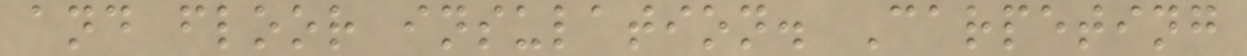and floor insulation. Carpeting
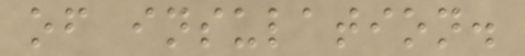of insulation.
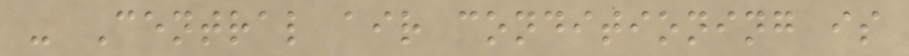- Central air conditioning is
